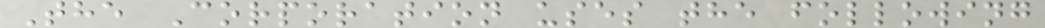The Corporation uses the following
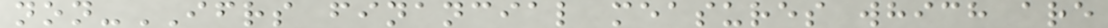non-IFRS financial measures which are
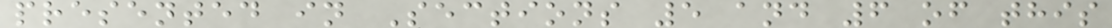presented in Sections 5 and 6 of this
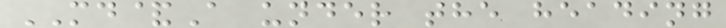MD&A under the heading
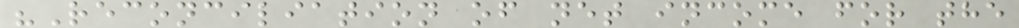"Reconciliation of net income for the
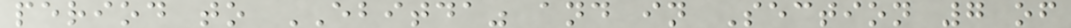period to EBITDA" and in Section 7 of
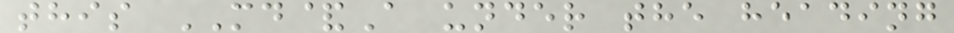this MD&A under the heading
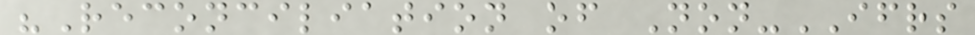"Reconciliation of Non-IFRS
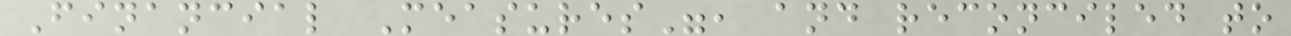Financial Measures", and reconciled to
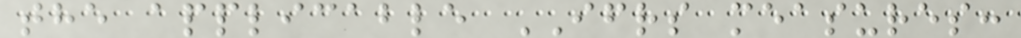the applicable IFRS measures:
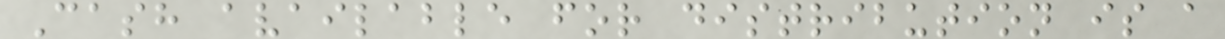Cash available for distribution is a
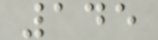145
